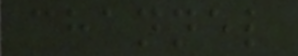channel
